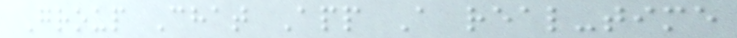Group Chat App A real-time
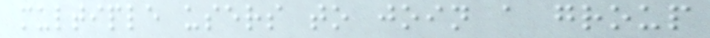multiple users to join a group
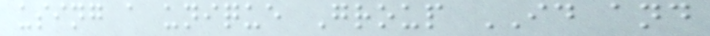using a unique Group ID and
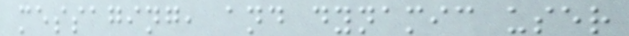messaging, and dynamic user
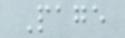Page
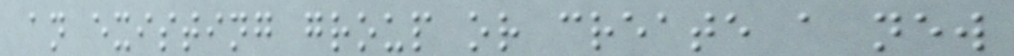an existing group or create a new
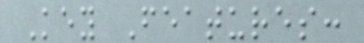Key Features:
